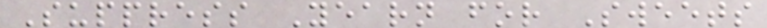Suppress Yearn for Sweets
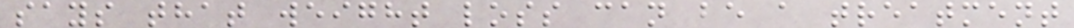says that weight loss can be a treatment
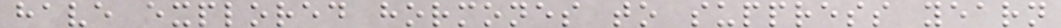have explored hormones to suppress yearn
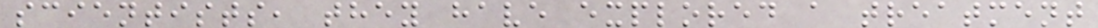scientists, they have explored a treatment
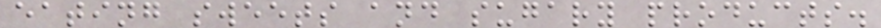eating sweets and sugary products.
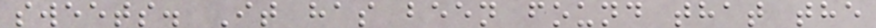sweets. It has been found that the
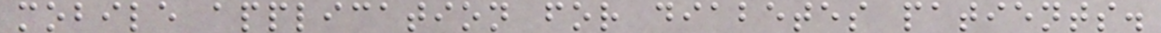mobile application for diabetes patients.
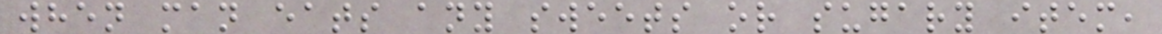when man eats any sweets or sugary item,
